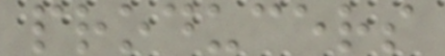producers
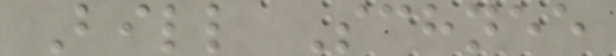Bill Schnee
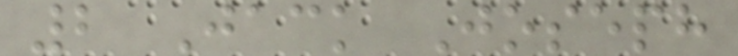2 Jack Joseph
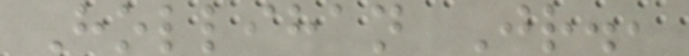Hollihan Jr.,
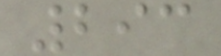293
